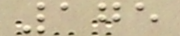175
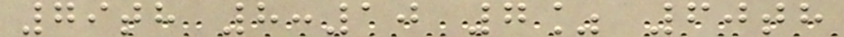79th 8:10 7% 60th
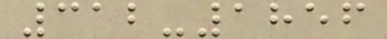312-1856
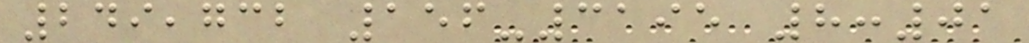249,732 156-3195 8:01
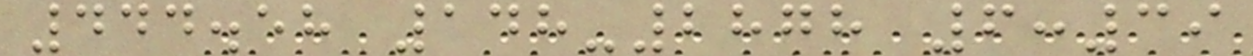444.58 148-2878 6:39
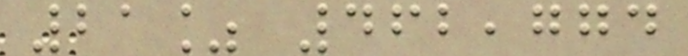21% 462,774
